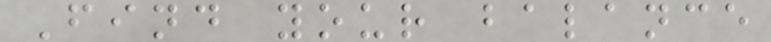Find your balance
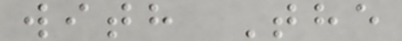with The
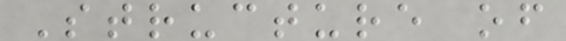Structure of
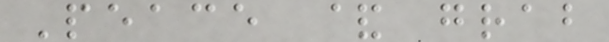Peace & grab
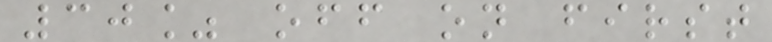30% off on first
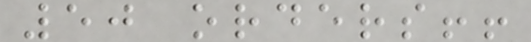50 orders!!
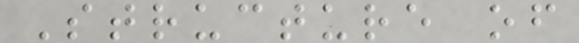Structure of
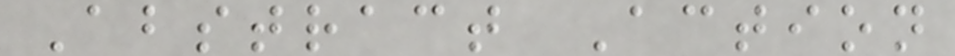Abstract Action
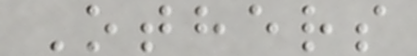Others
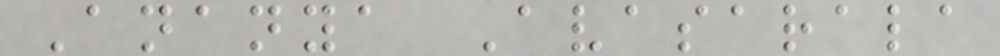Ananya Avasarala
